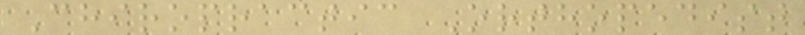Chiropractic Orthopedist
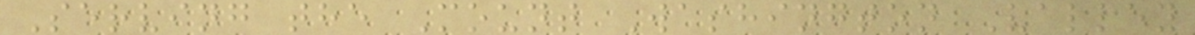Serving the Mount Washington Valley
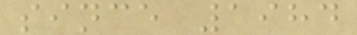since 1984
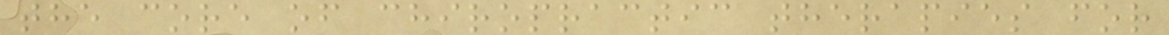the core of chiropractic therapies for
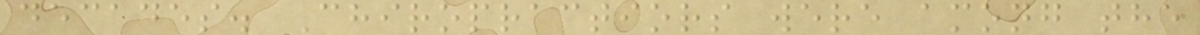decades. Chiropractiors were among the
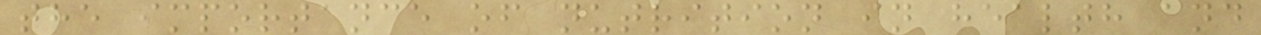the importance of nutrition in health and
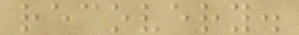recovery.
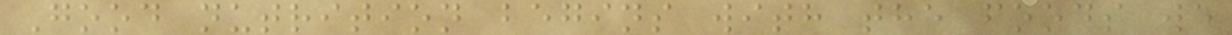Good nutrition begins with the foods we
